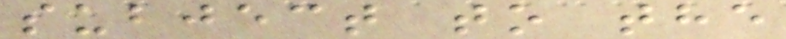subject to the
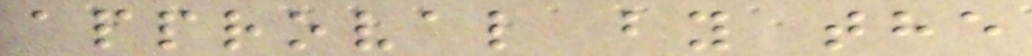approval by the
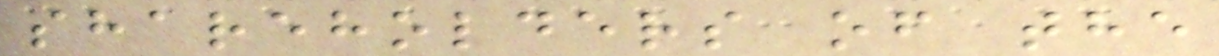shareholders of the
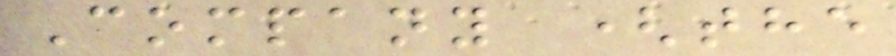Company (the
